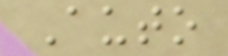Auto
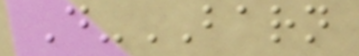D-BARN
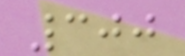300
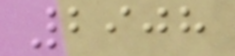2908
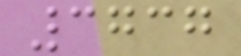3737
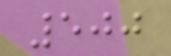500
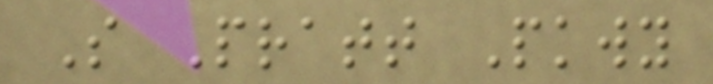S Pratt Pkwy
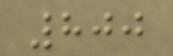800
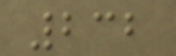232
